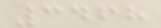3468
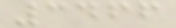3466
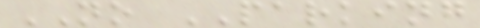NO PARKING
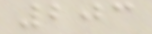203
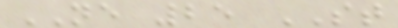NE 25 ST
